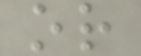or
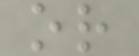or
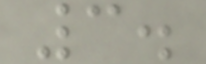3.
